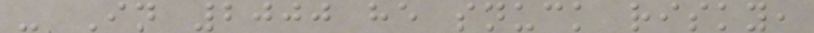- In 2000 he snuck risky,
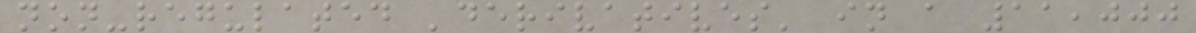non-regulated 'derivatives' in a 11,000
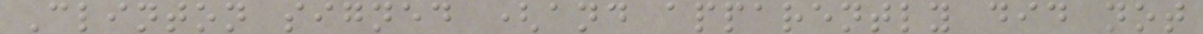Clinton signed (and apparently did not
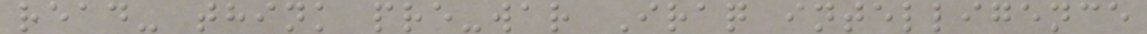read- think pre-war Iraq intelligence
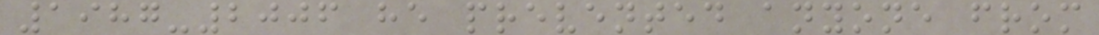1987-2006 he prevented anyone from
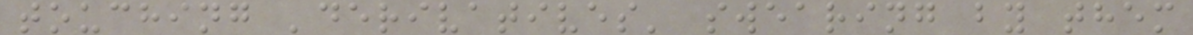touching 'derivatives' swearing by them
